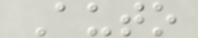Auto
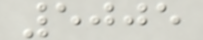5005
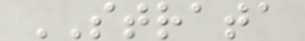STRATA
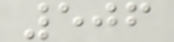506
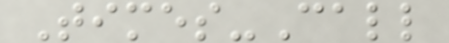Times-Call
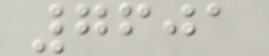7601
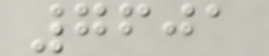7601
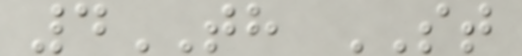4TH ST
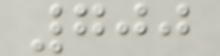700
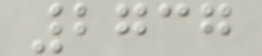2737
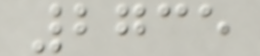2735
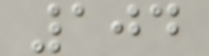104
